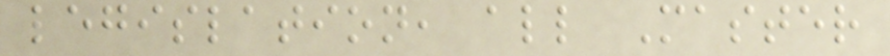legislation, all Master
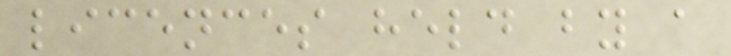licences held by a
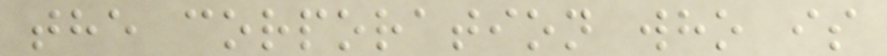the corporation who is
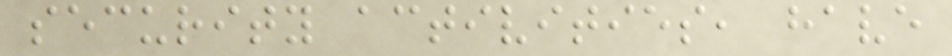security activities, have
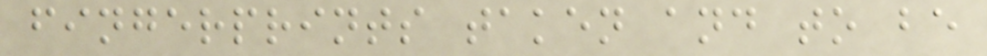fingerprints taken and to be
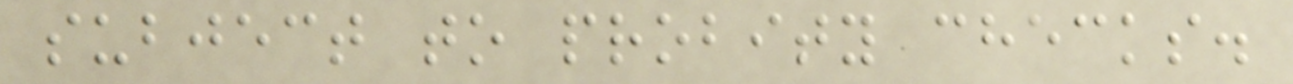subject to probity checks.
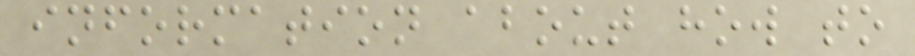information about how to
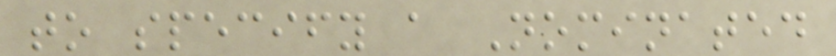to specify a Nominated
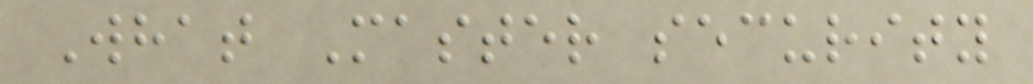What Master security
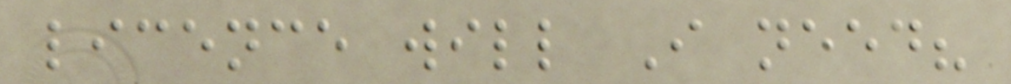licence will I need?
